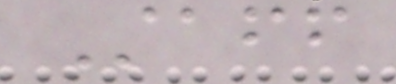Staff
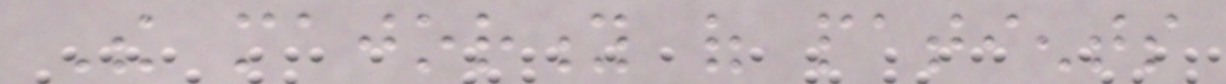The majority of patients
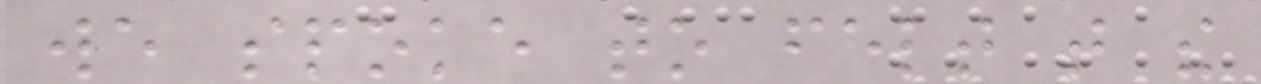we spoke to felt that the
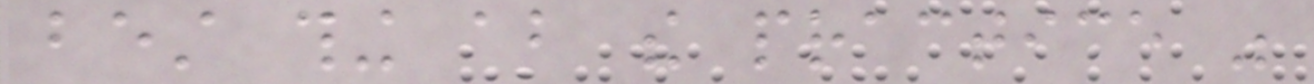best thing about the practice was
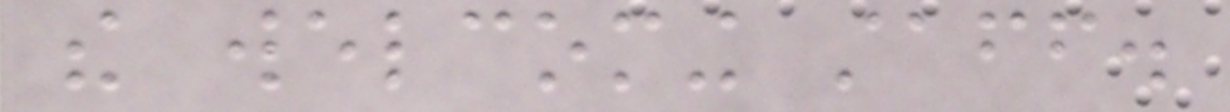the welcoming staff.
